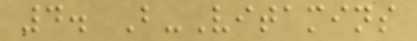4. B-Vitamins
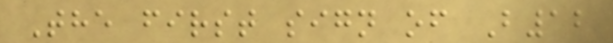The first sign of B12
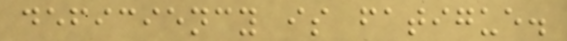deficiency is fatigue.
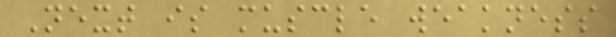Next is muscle weakness
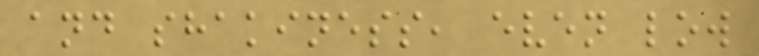and shakiness, even low
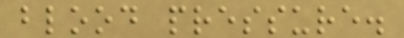blood pressure.
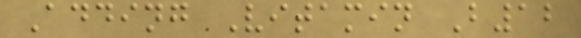Adding Vitamin B12
